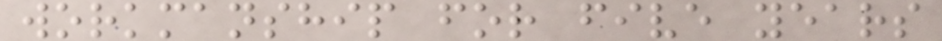workmanship for five years
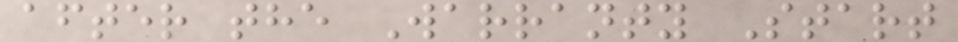after the Warranty Start
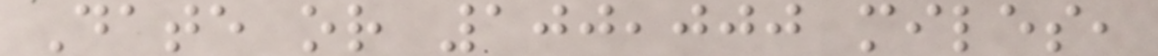Date or 100,000 miles,
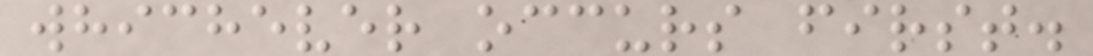whichever occurs first.
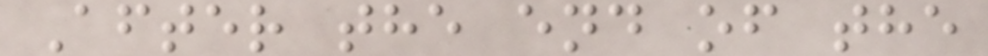After the end of the
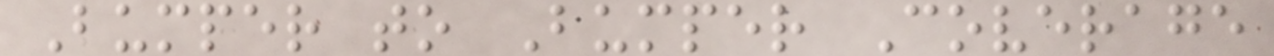Bumper to Bumper Coverage
